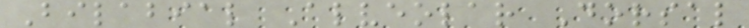Bilabial Alveolar Dorsal
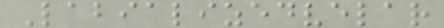Labializedvelar
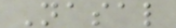Nasal
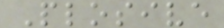Plosive
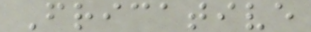Fricative
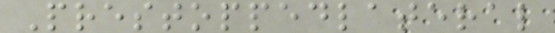Prestoppedlateral
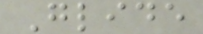Glide
